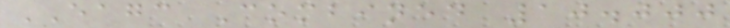EAGC Combined 10.000
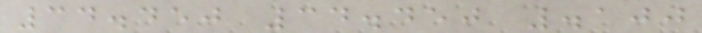34.450 34.450 .100
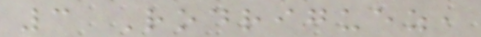3 Rodriguez,
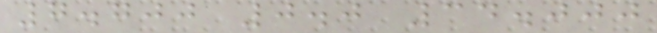7.700 0.0 34.000
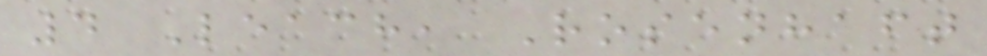4 Leach, Rosenhaft
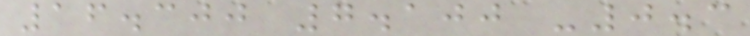16.300 7.100 -0.3
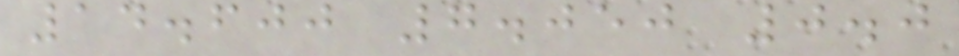14.600 7.050 0.0
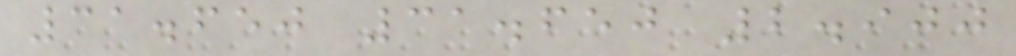31.650 31.650 2.900
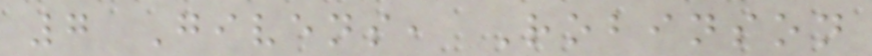7 Givens, Robinson
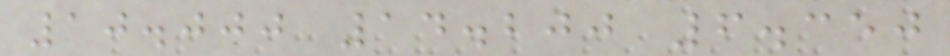10.000 14.200 6.350
